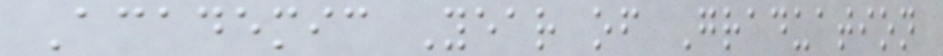Academic Year of Graduation
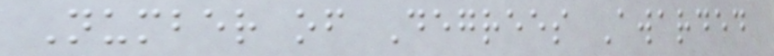Number of Degrees Awarded
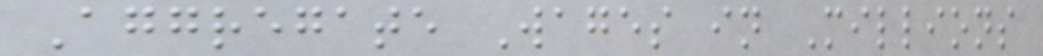Aggregate Wages in Millions
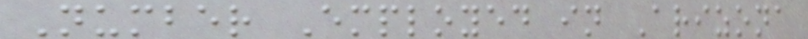Number Employed in Arizona
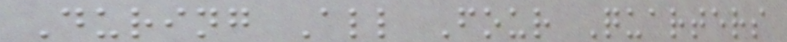During All Four Quarters
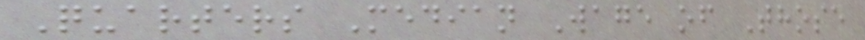Quarters Median Wage of Those
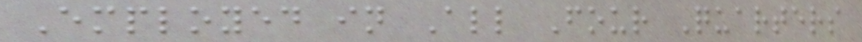Employed in All Four Quarters
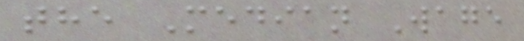the Median Wage
